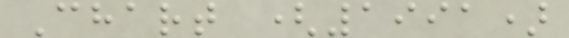Chart (1991)
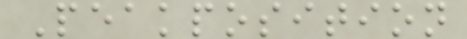Peakposition
